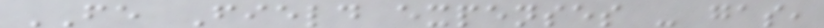FE Field expenses - gas,
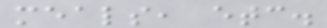meals, etc.
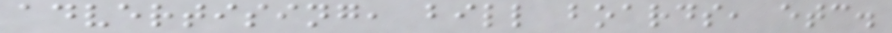advertising, bill boards, etc.
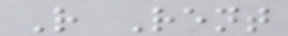R Rent
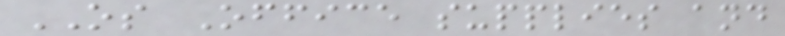OS Office supplies and
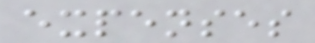expenses
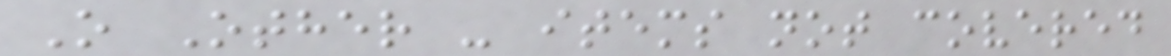O Other - items not covered
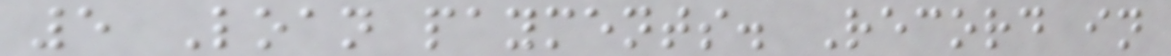5 Loan payments. Record in
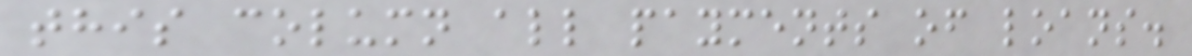this column all payments of loans.
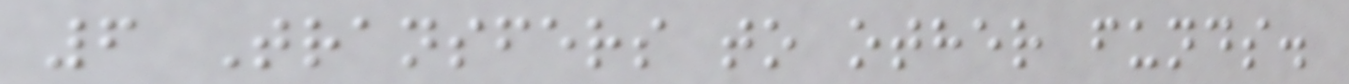6 Transfers to other funds.
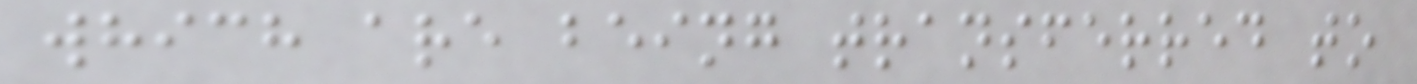which are being transferred to
